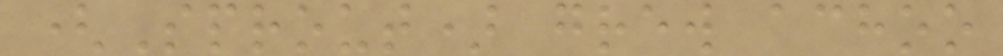(Sprout) grew achoo
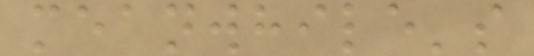meanwhile's
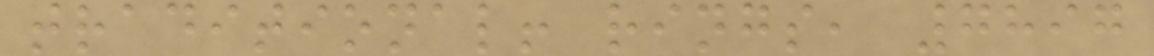traditional! rings, 7897
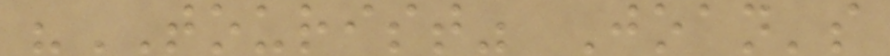"TOURIST" Joan's
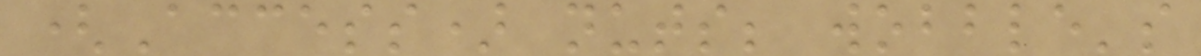(Access) nuts; wobble's
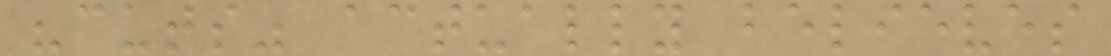"cuts" actually believes
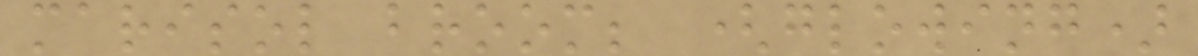marisol broom; (glowing)
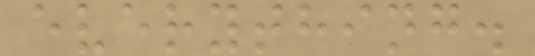everything.
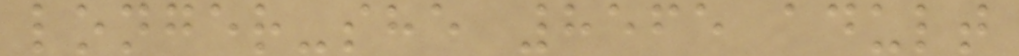longer-she 8565 adult
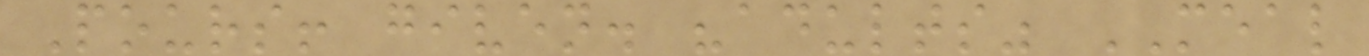Pours! given. "adults" MEAL
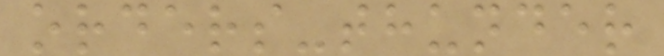orders-thunder
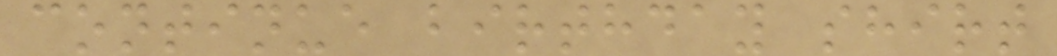continue birthday shirt
